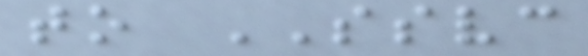to SSVC
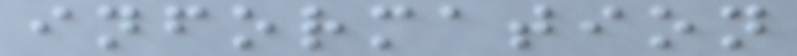information
